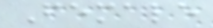Female
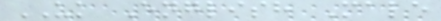UK English Male
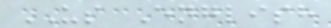US English
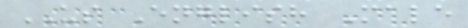US English Male
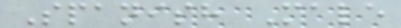Spanish Male
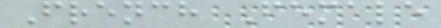French Female
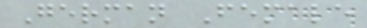German Female
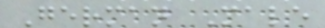German Male
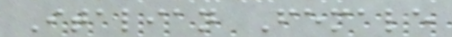Italian Female
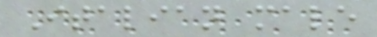Italian male
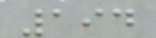194
